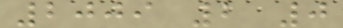2009 2 0
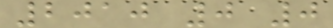2010 0 0
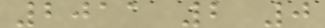2011 2 0
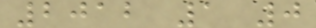2012 1 0
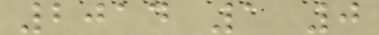2014 1 0
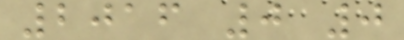2016 0 0
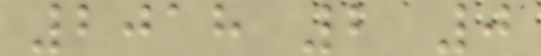2018 2 0
